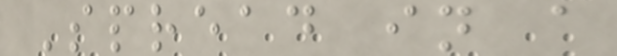Spread in a
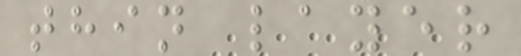thin layer
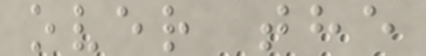over the
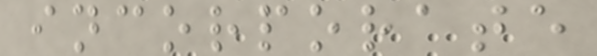incorporate
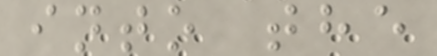into the
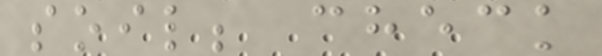soil; check
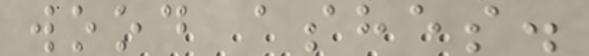wood ashes.
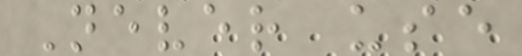Never use
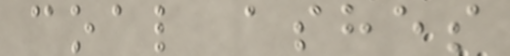coal ashes
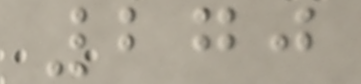270
